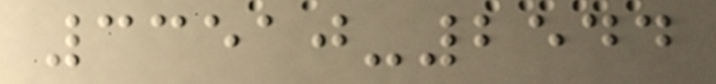33510-2544
